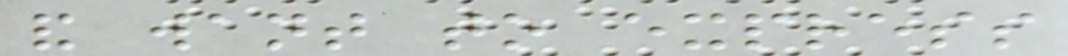and want to express
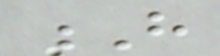H
